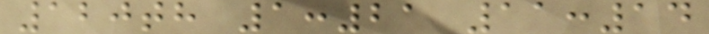120th 1:21 11:14
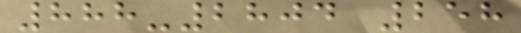888-2804 258
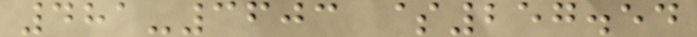481-3603 $257.54
